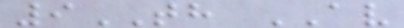9TH AV
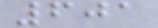601
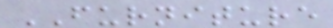FURNITURE
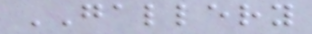GALLERY
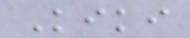Kiki
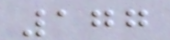177
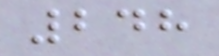248
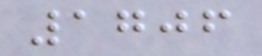1706
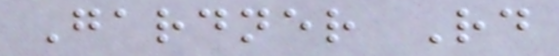Gardner Rd
